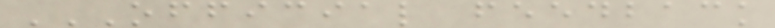OFFICIAL FEEDBACK
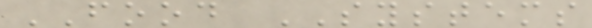FOOD SYSTEMS
